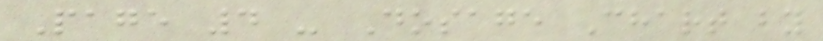Page 4 - Dosage Chart by
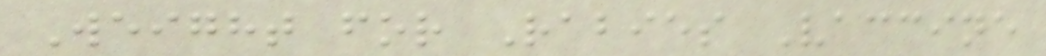Weight for Rabies Vaccine
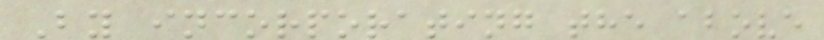By incorporating the above
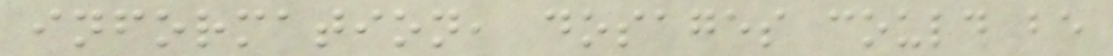information, dosages could be
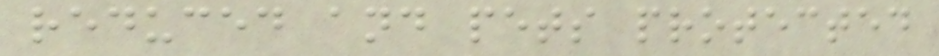reduced and pets protected
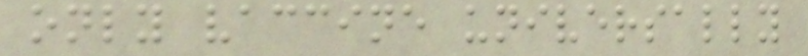only vaccine universally
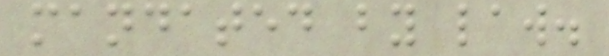mandated by law.
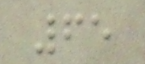65
